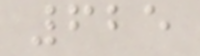625
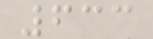633
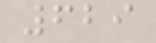629
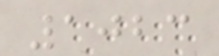1023
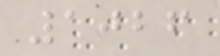1026
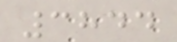3844
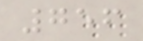756
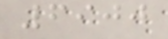6900
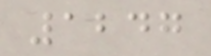1247
